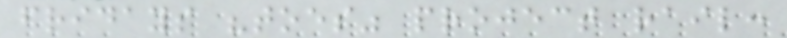fridays "toes" project rail:
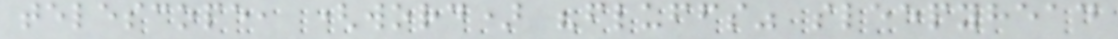telescope, (word) "fluffs" sleepyhead
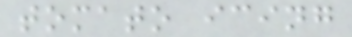tomato icing
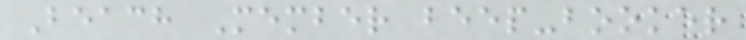Beach Member beep-booker
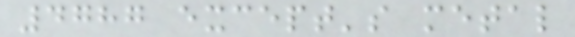4787 except's metal
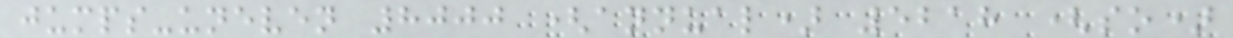jumps-uneven 8000 (annual) 5218 (so)
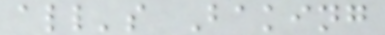all's Baking
